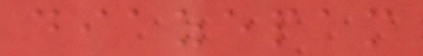diazepam
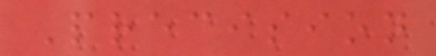Precision
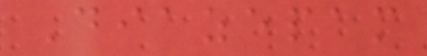Diazepam
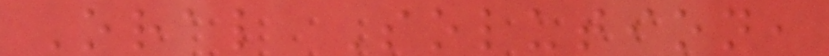Oral Solution,
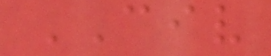CIV
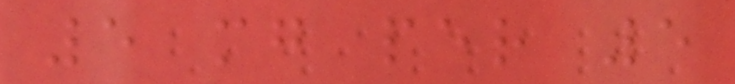5 mg per 5
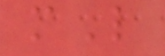mL
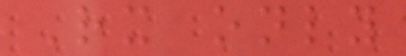Rx only
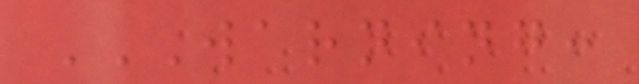WARNING:
